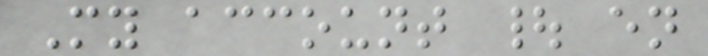My account | en
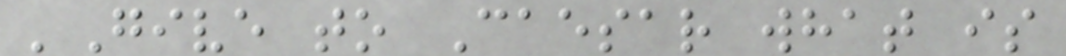'Give to Caesar what is
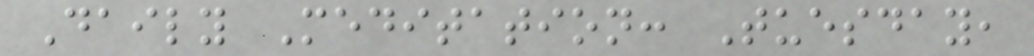Daily Meditation: Tuesday,
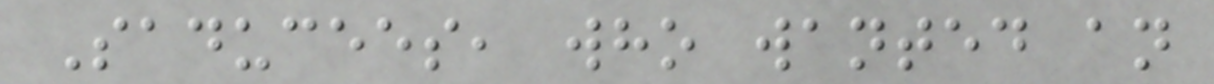Saducees, who wanted an
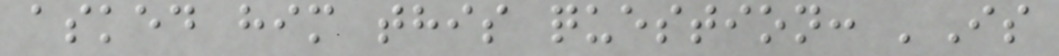asked him this question: 'Is
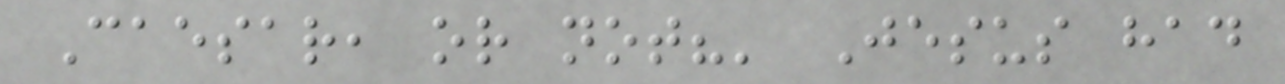Caesar, or not?' Jesus had
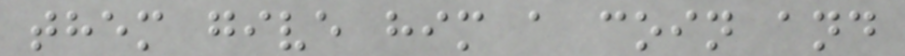them give him a coin and
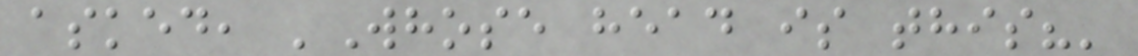asked, 'Whose head is this?'
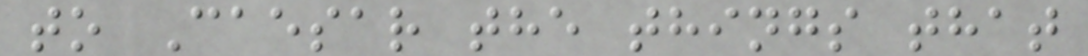to Caesar the things that
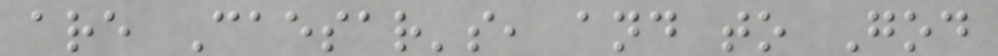are Caesar's, and to God
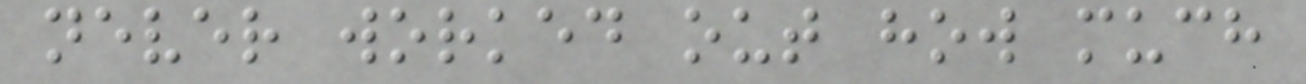never worked out how much
